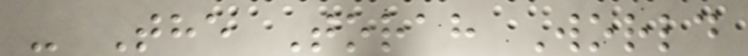- The Torah World
